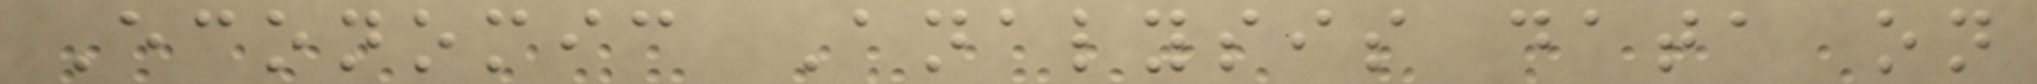Economic Analysis data on
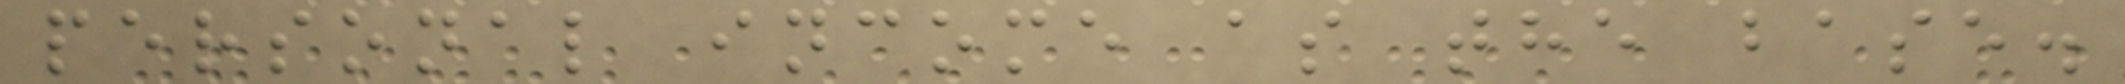personal income as the base.
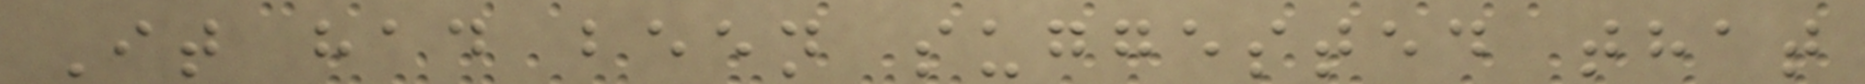It had been suggested that
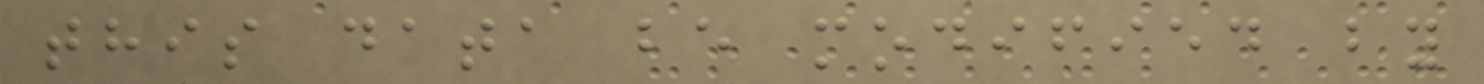this data be modified by
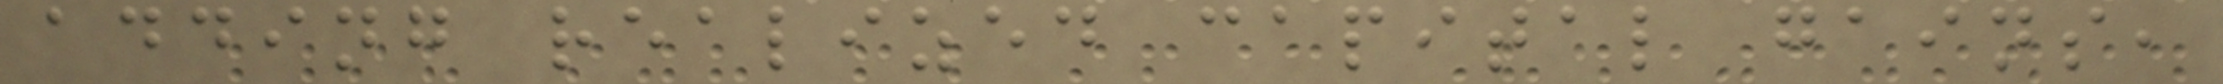adding realized capital gains,
